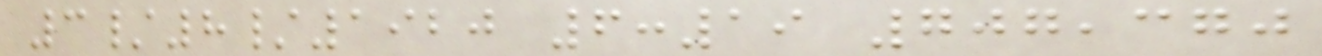3/8/1920 6:19 707,370
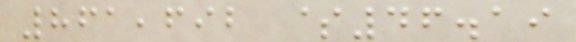861,692 $46.19
